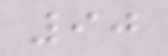90
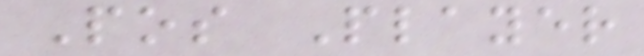Pos Player
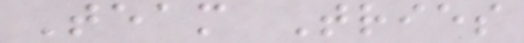Team Tries
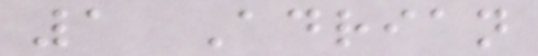1 Adrian
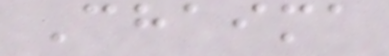Chaima
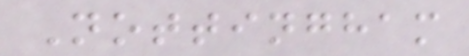Nottingham
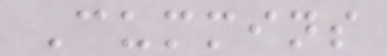Cummins
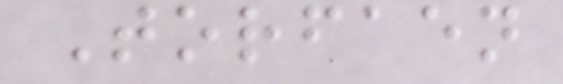Torfaen
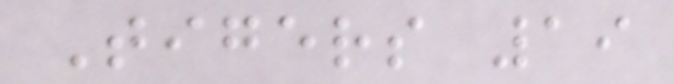Tigers 19
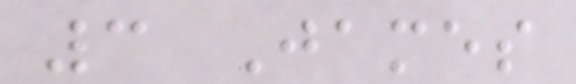3 James
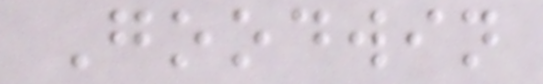Goodwin
